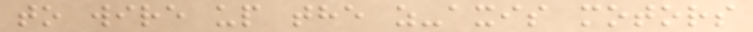to wire up the z-axis motors
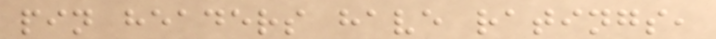pin headers have ratings,
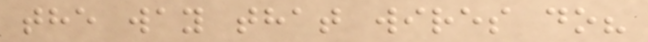the way that wires do?
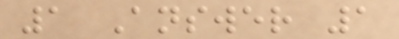1 Answer 1
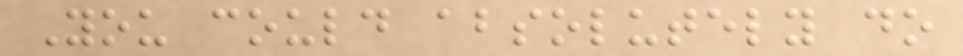You could absolutely do
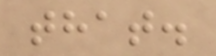that.
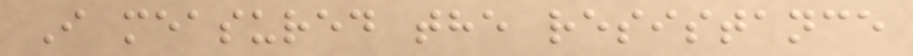I measured the resistance
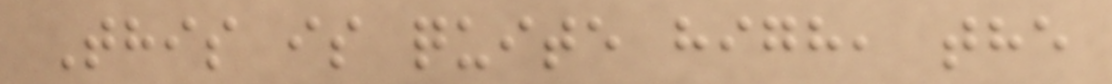This is quite high, the
